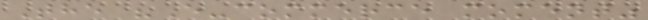The "E-commerce moment"
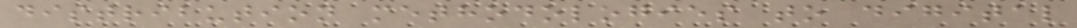distribution methodologies to digital
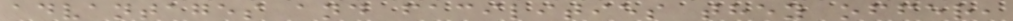advantages and facilities they offer,
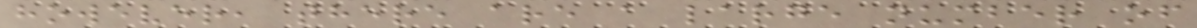however, there are a large number of
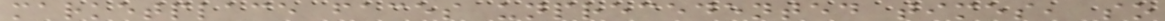marketplace faces unprecedented times, so
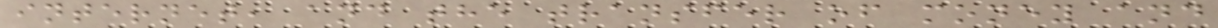internet, and the transfer of money and
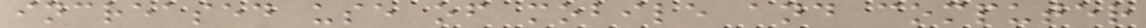increased use of mobile and computer
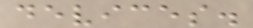devices.
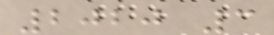2020 3
